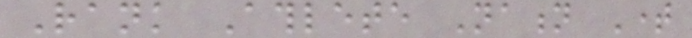Rank Athlete Nation Time
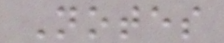Notes
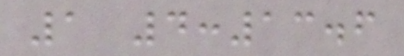1 4:13.6
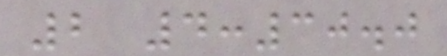2 4:30.0
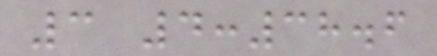3 4:38.6
